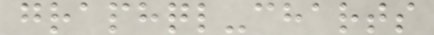graphql-charts
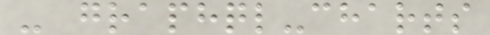- graphql-charts
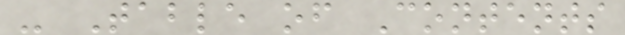- Table of Contents
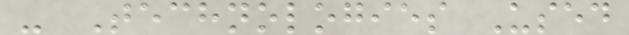- Technologies Used
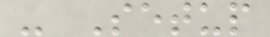- Setup
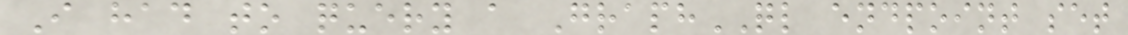I had to query a GraphQL endpoint set
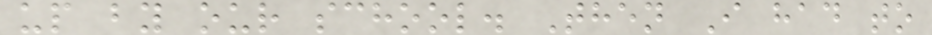up by our school. Then I had to
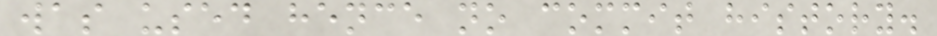was used hence no commit history.
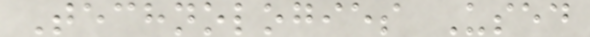Technologies Used
